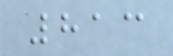813
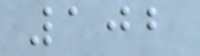102
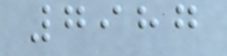7987
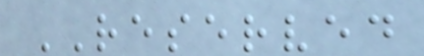RESERVED
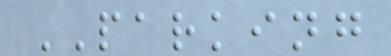PARKING
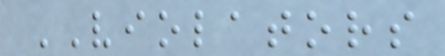VIOLATORS
